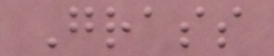Grass
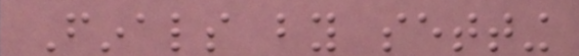Finals by setting
